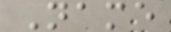Name
